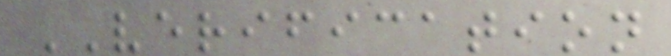VERIFICATION
